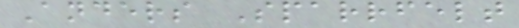Anders Sparrfelt
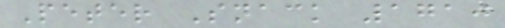Peter Snack 1710
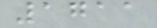1711
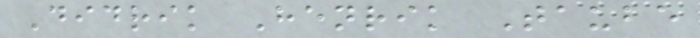Didrik Henrik Taube
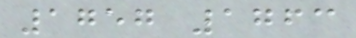1757 1763
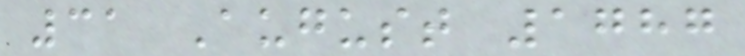31 August 1787
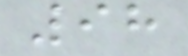98
